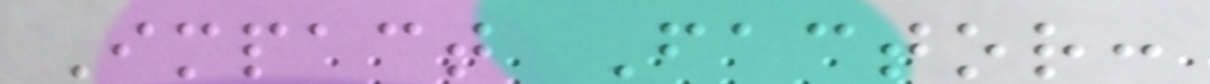Impact Factor:
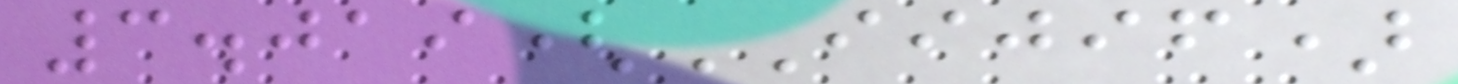3.019(IIJIF)
